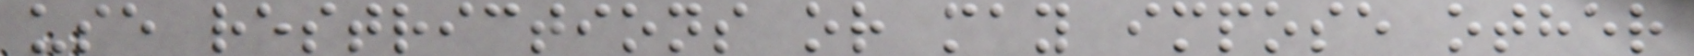use restrictions or may impose other
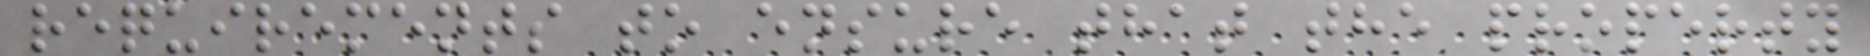requirements to ensure that the property
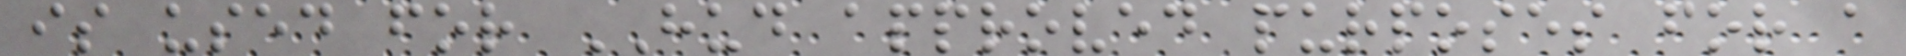is used for HUD approved purposes for a
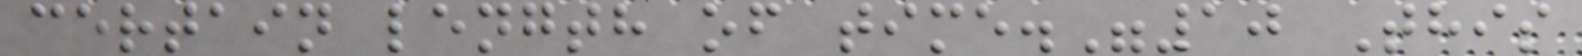certain length of time."10 This
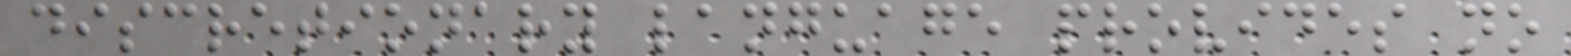discretionary language provides no
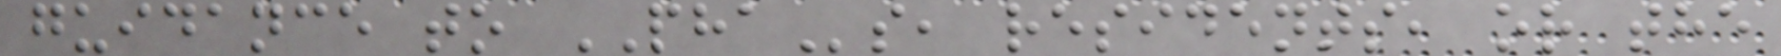guidance to PHAs, residents, or the
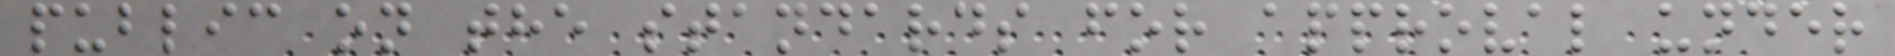public on the standards for approval under
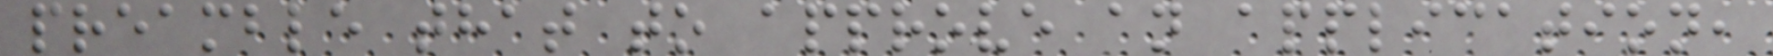preamble that to approve an application,
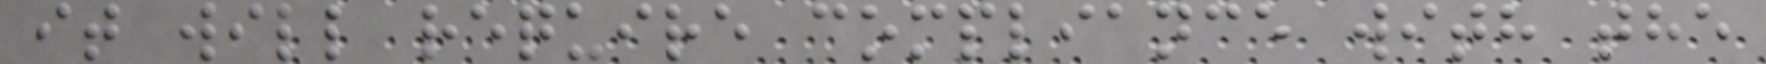it will require compliance with the
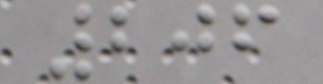206
